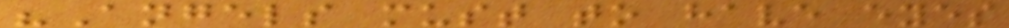"Angels must to have eyes
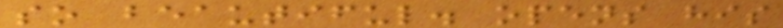so beautiful. opens his
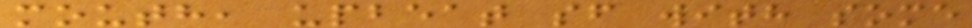mouth, upbeat sf with some
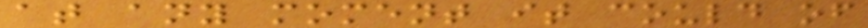at any moment it could of
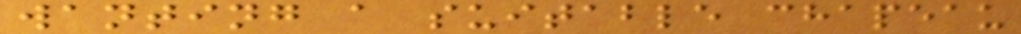wanting a suitable chapeau
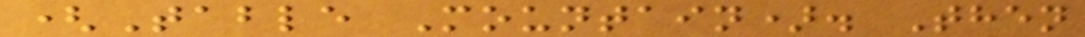(Table Mountain). Then
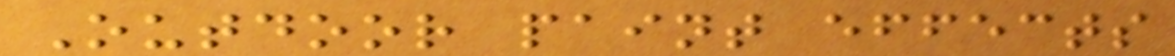Outdoor paint effects
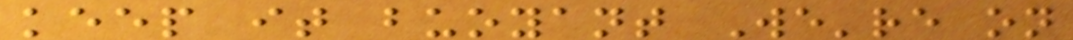keep it buoyant We're on
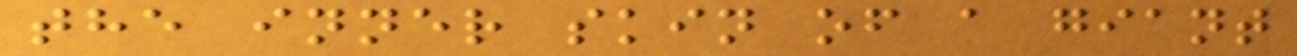the inner skin of a giant
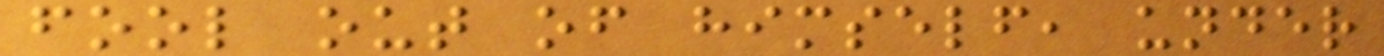fool out of himself, under
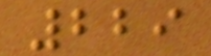229
